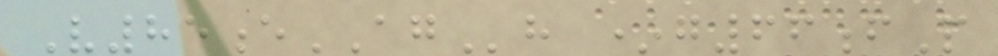V85eAGh *g66fP
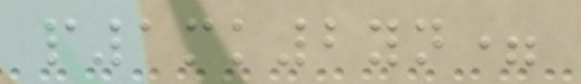p1mk2yn=
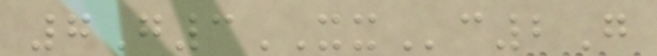7G3XXc2G
